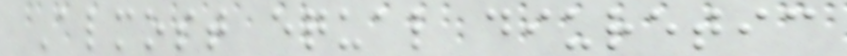Almost equal diuretic
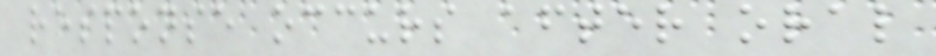response occurs after oral
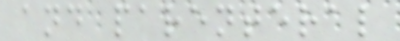and parenteral
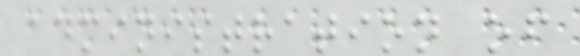administration of
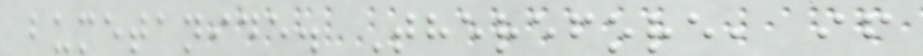bumetanide. Therefore, if
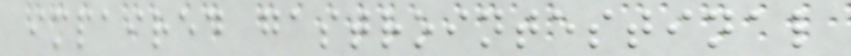impaired gastrointestinal
